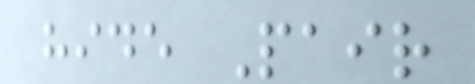hide Pair
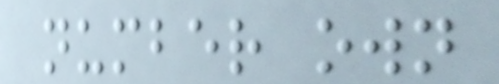number own
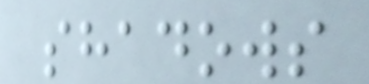shadows
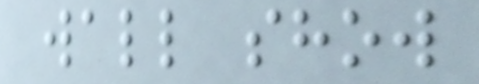wall show
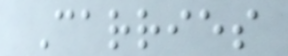Carries
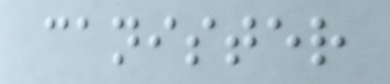canister
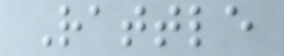Rattle
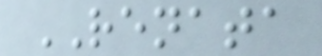RENATA
